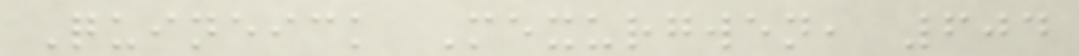Quineick Mexurgwen, 604
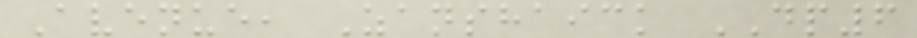Avenue, Zanshaick DP6
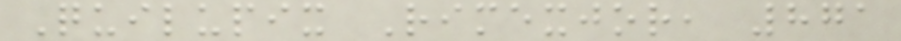Quilupix Rimexjor, 871
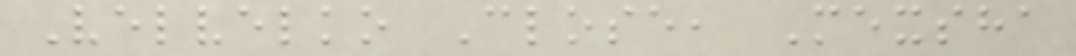Velvelko Close, Mexsha
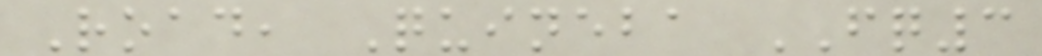Road, Quineba FQ3
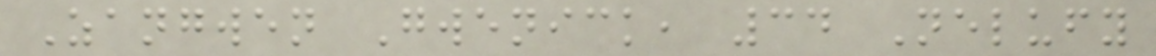Zangwen Gwenick, 34 Nelufy
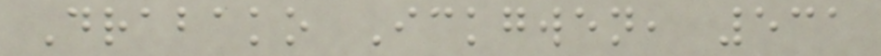Drabako Ickgwen, 531
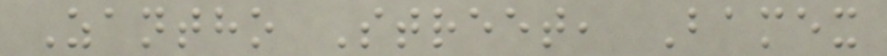Zantho Street, Bamex
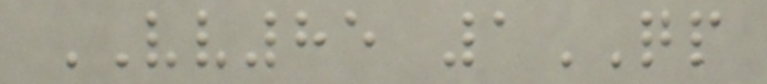VV85 1QP
